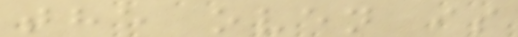the oven is
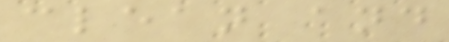clean and
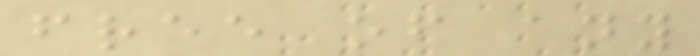free of any
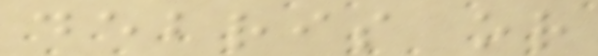debris or
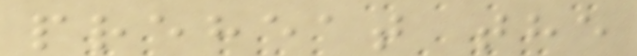preheat the
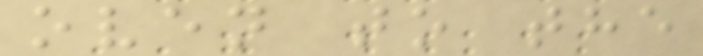oven to the
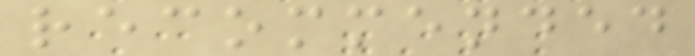recommended
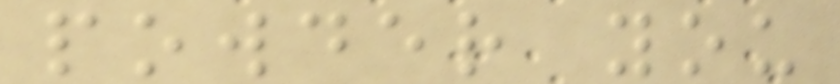powder you
